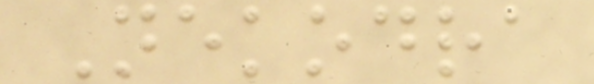Nekodra
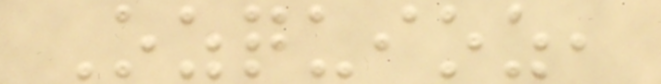Ozquioz,
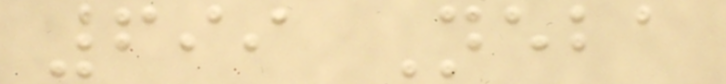699 Neba
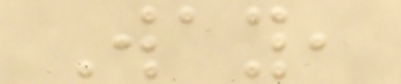Way,
